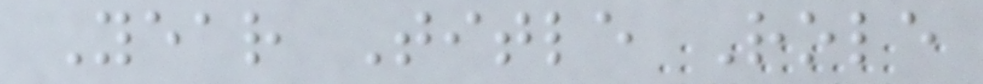Year Title Role
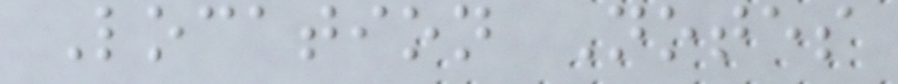Location Notes
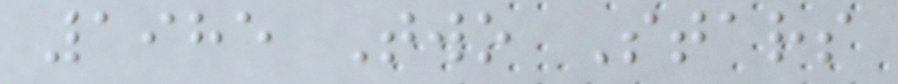1985 Two Stars
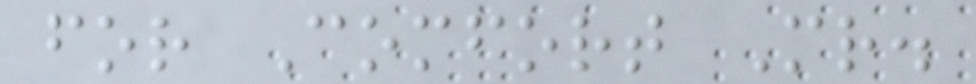for Comfort Mr.
